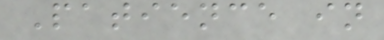Patience in
